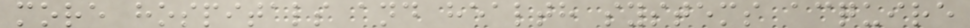more hospitals and health systems acquire
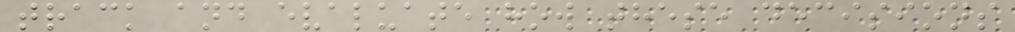track and evaluate how these decisions
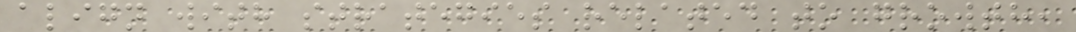align with strategies related to growth,
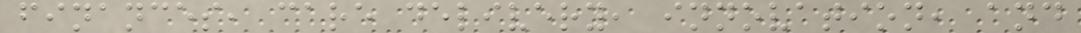finances, care delivery, innovation, and
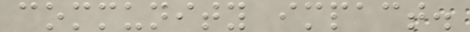community impact.
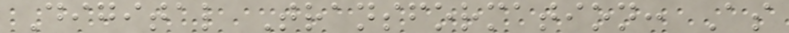Digital Transformation: As
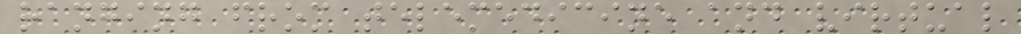ranging from telemedicine and virtual
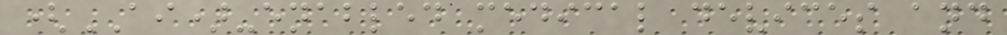(AI)-enabled medical devices and
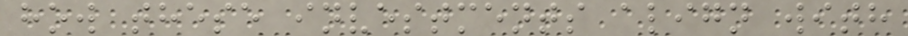how these investments align with
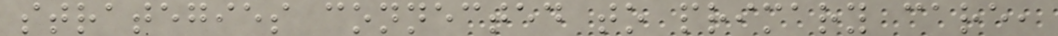strategies connected to primary care,
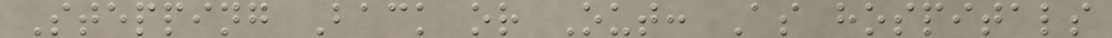Stepping Back or Out: As hospitals
